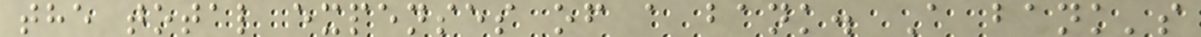the total expenses of a bank. A bank's
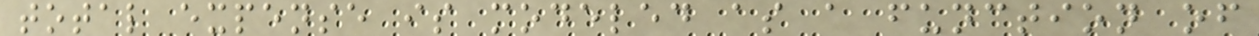total expense is modeled as a function of
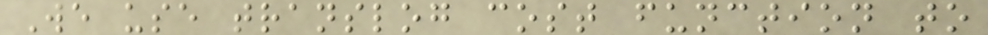We use translog cost function to
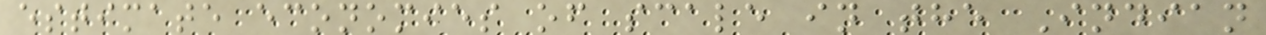estimate economies of scale in the Indian
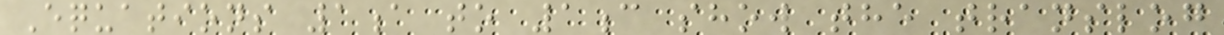Equations 1a to 1c show the translog
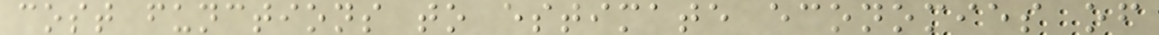cost functions to estimate economies of
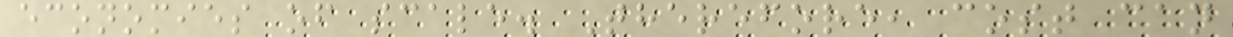economies of scale. Therefore, cost can
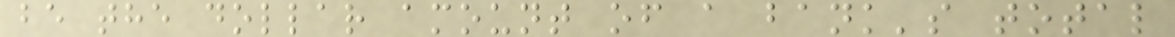be the dollar amount of a bank's total
